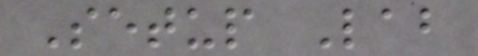Setup Lab
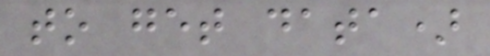to get data)
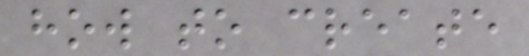how to create
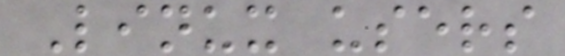Linux users
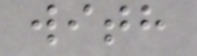with
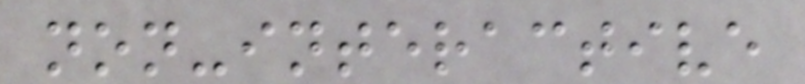non-interactive
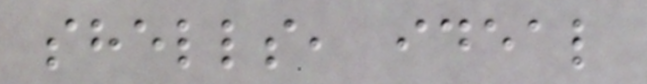shells, ideal
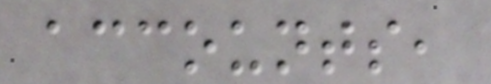accounts,
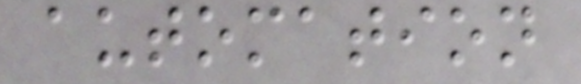automation
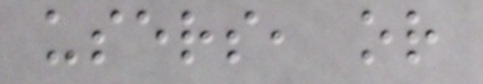users, or
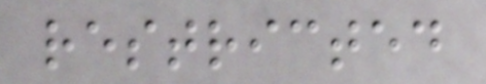restricted
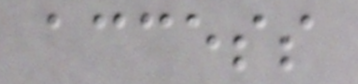access
